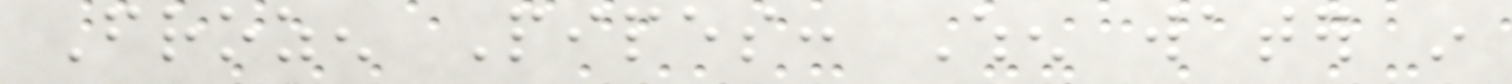Frozen Pipes: When water in
